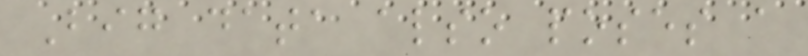Big data also poses a
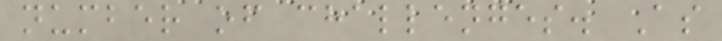number of challenges. As
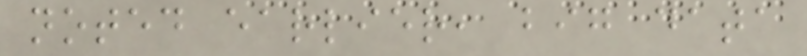noted earlier, big data
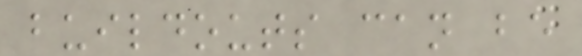buildouts can be
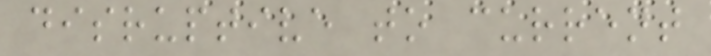disruptive to current
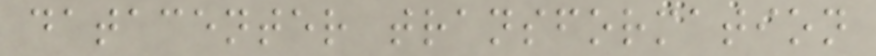datacenter transformation
